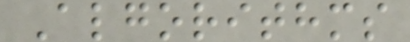Algorithms
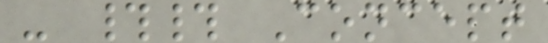- ## Concept
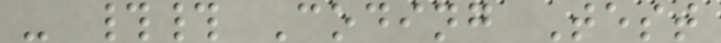- ## Coding Test
